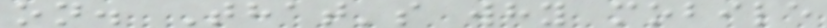on. That's why mobile
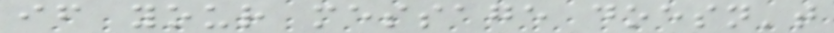if your message doesn't
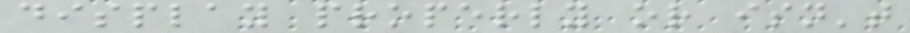display properly or isn't
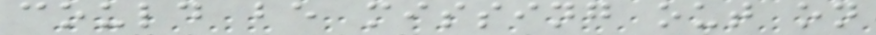could be missing out on
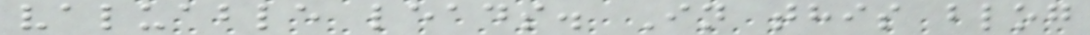valuable leads. In this blog
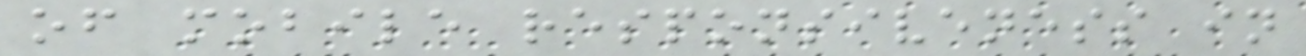of mobile responsiveness in
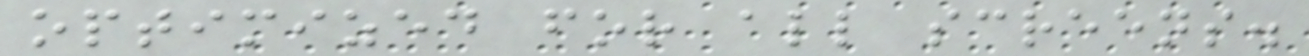optimized for all screens.
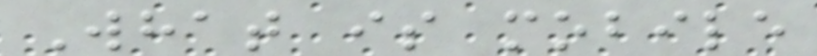What is mobile
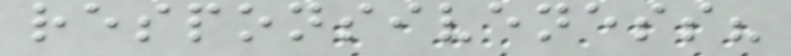responsiveness?
